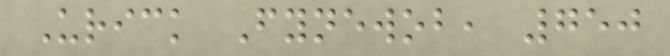Urick Fynewob, 750
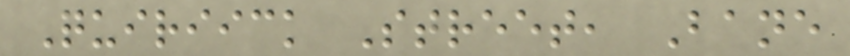Quiriick Street, Bane
